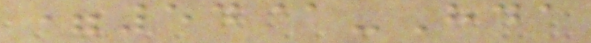=54@-Hda
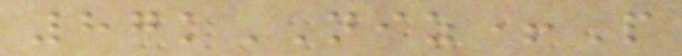87kNIZ+P
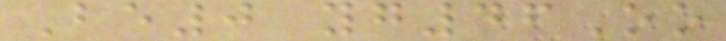Be0 yg46Oo
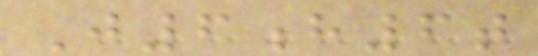J6h6t
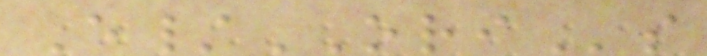E/ORIs
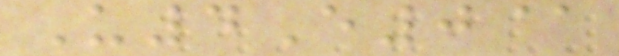U4E0@
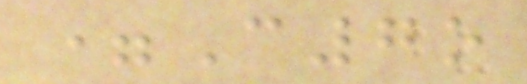=C7o
